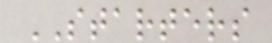STARTERS
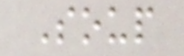Soup
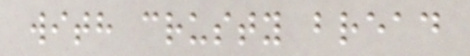with crusty bread
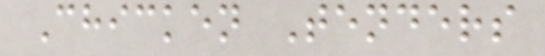Chicken Tenders
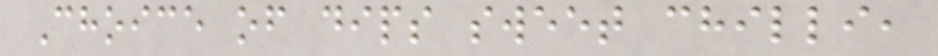Choice of dips sweet chilli,
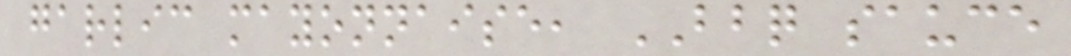garlic mayonnaise, BBQ sauce
